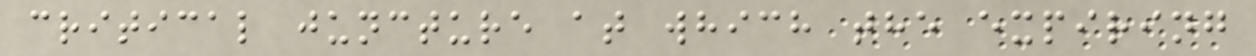critical juncture at which the expiring
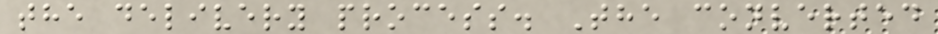the delivery process. The converted
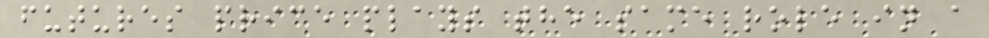futures price plays the same role in a
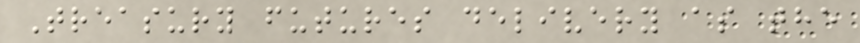Treasury futures delivery as the
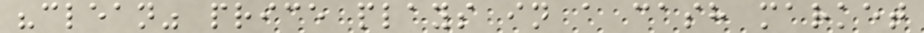"clean" price plays in a cash market
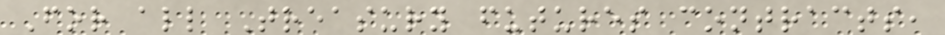For all Treasury futures contracts,
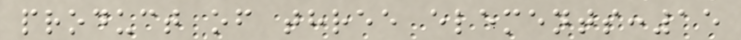product of three elements:15
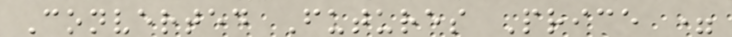Converted Futures Price =
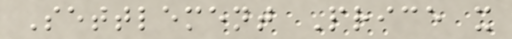Settlement Price x
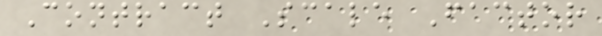Contract Scale Factor
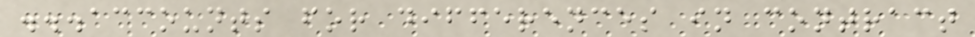...accounts for differences in contract
